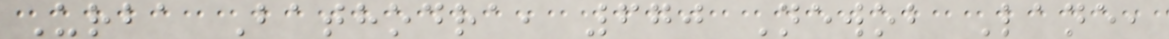Urba Bathodra, 670 Newob Lane,
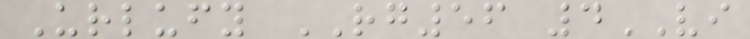Urlufy RG56 4VI
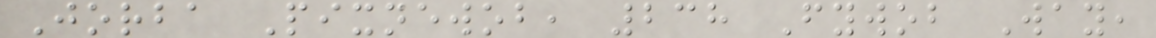Jorba Pixnewob, 238 Fywob Way,
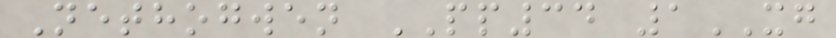Nethogwen PP34 1XG
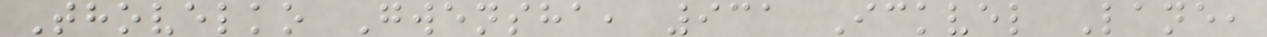Thovelko Gwensha, 931 Ickvel Lane,
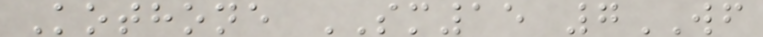Kothone SM15 7WF
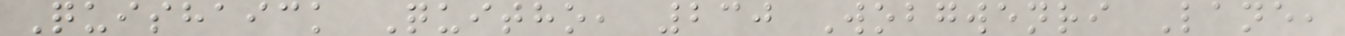Quishaick Quitho, 230 Wobgwenri Lane,
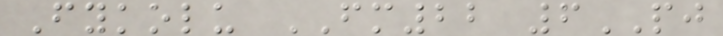Fykolu FM22 6PJ
